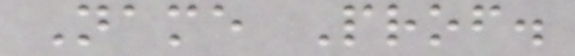Name Prof.
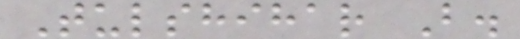Tulshihar B.
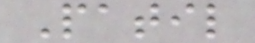Patil
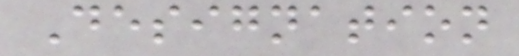Designation
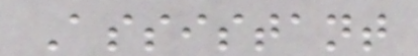Assistant
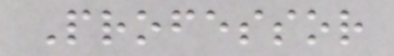Professor
